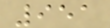951
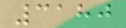3180
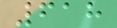618
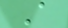A
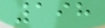198
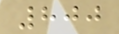800
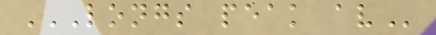LONGS PEAK AV
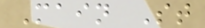Main St
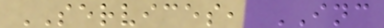SERVICES, INC
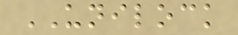UNILOCK
